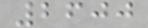2600
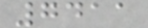7411
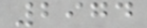2974
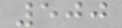500
